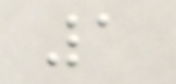1
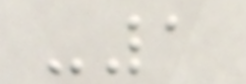-1
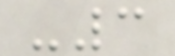-3
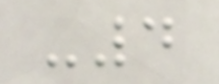-4
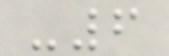-6
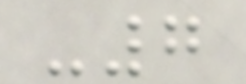-7
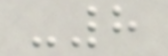-8
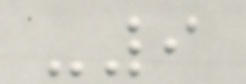-9
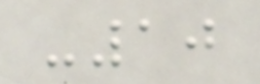-10
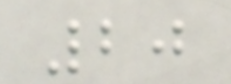20
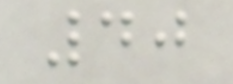40
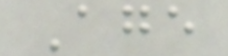Age
